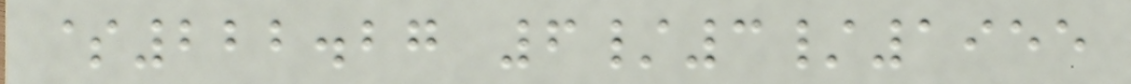$222.27 6/3/1955
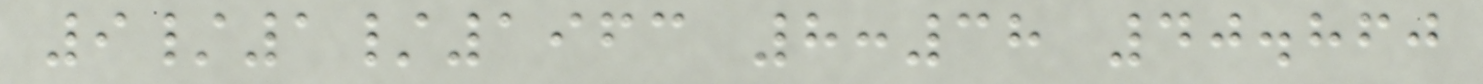9/1/1963 8:38 40.860
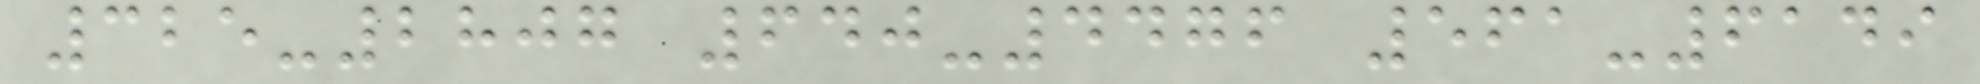325-2807 640-4476 561-6149
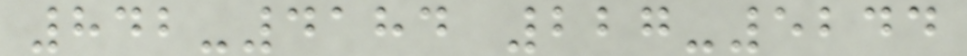842-4184 227-5244
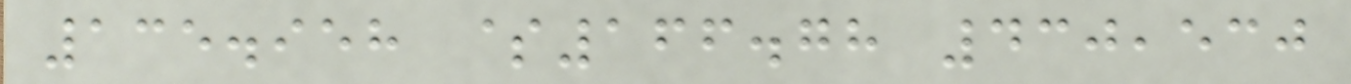135.958 $166.78 430,530
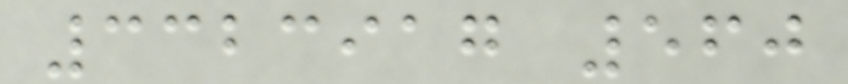3323917 560
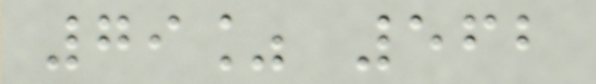79% 562
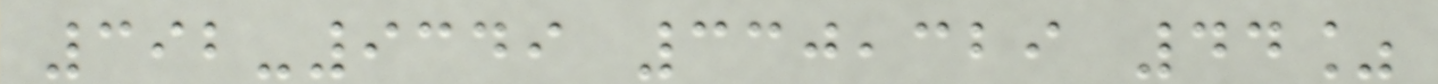392-9349 330,329 44%
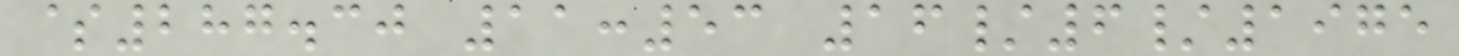$287.30 11:53 16/6/1975
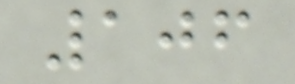106
